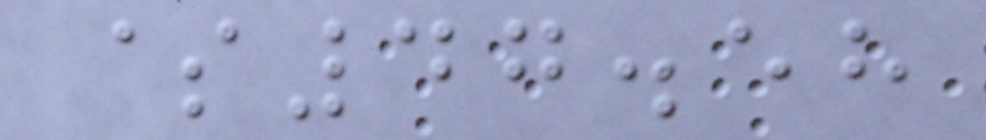$47.58
